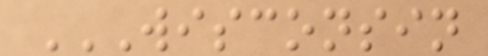WISCONSIN
